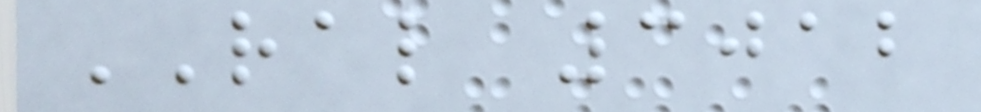RAL 3012
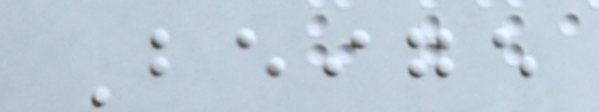Beige
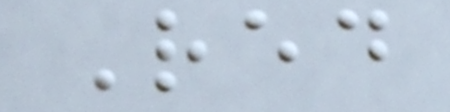Red
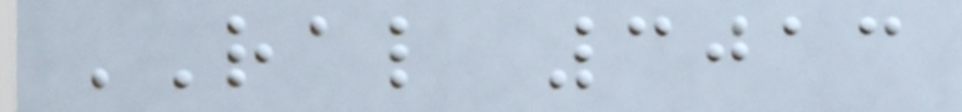RAL 3013
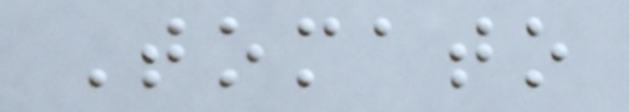Tomato
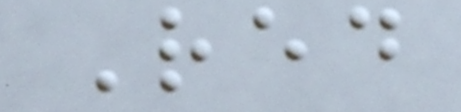Red
